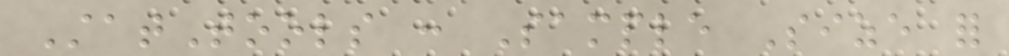StatTools : Sample Size for
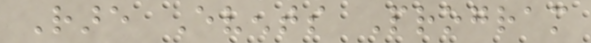Rare Events Program
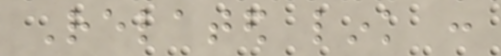Related link :
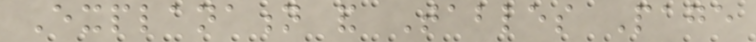Explanation and Tables Page
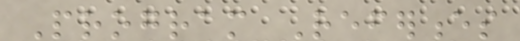Program References
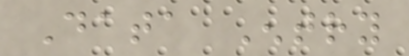Data Entry
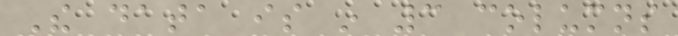The data is in 3 columns
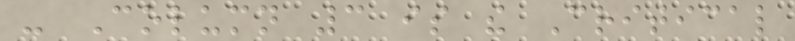- Column 3 is the Critical
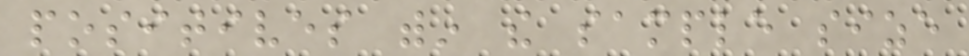positives within the sample size
